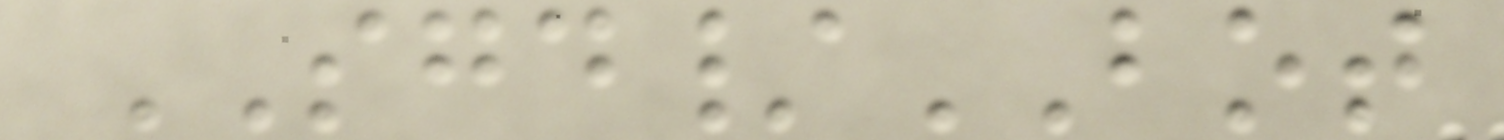SGD/BOT
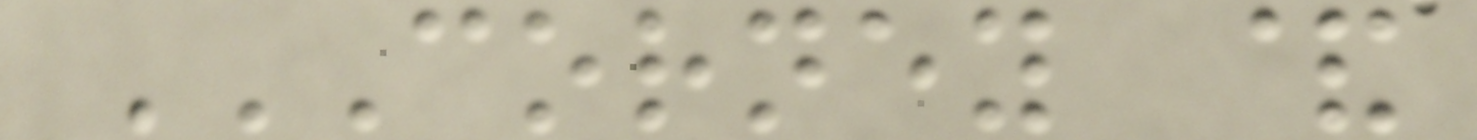CORNEY &
